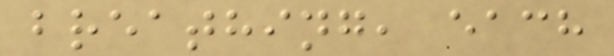breathing, each
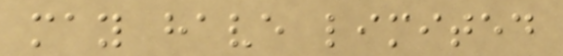may have limited
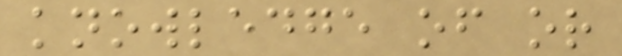knowledge of or
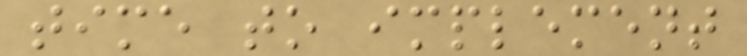time to implement
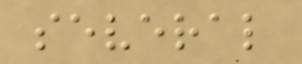several
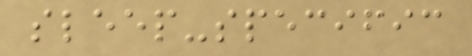sleep-specific
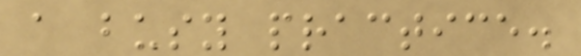a busy practice.
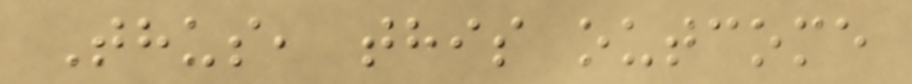Thus, this outcome
